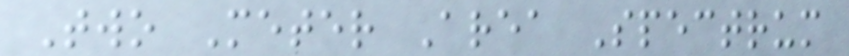Two Meter Area Spectrum
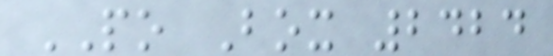PO Box 2424
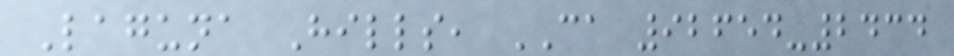Laguna Hills, CA 92654-2434
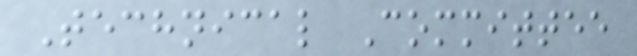Technical Committee
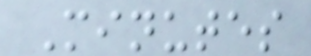Minutes
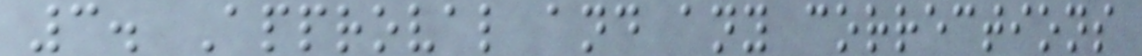3. Approval and any corrections
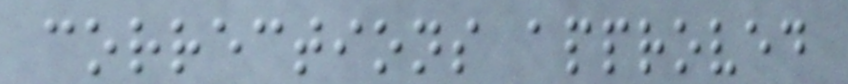corrections approved
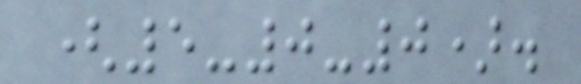(5-0-0).
